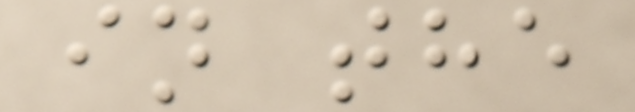in the
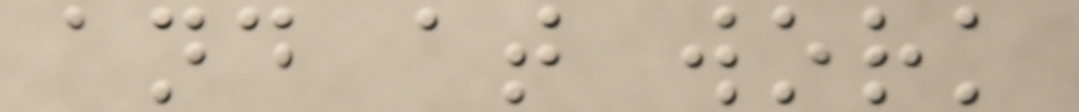and at work
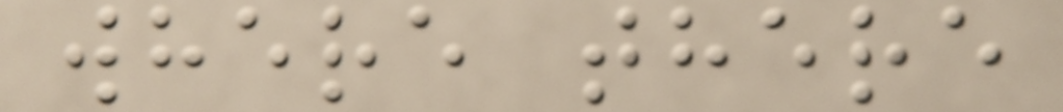where there
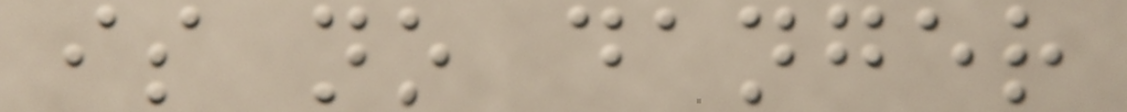is no danger
